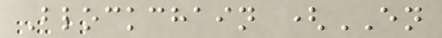Blockchain (EN
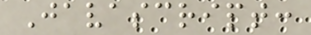Javascript:
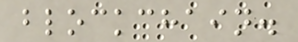blockchain.
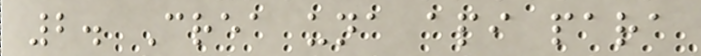2. Crea una api para
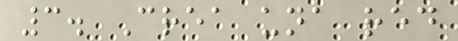3. Crea una red
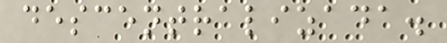descentralizada.
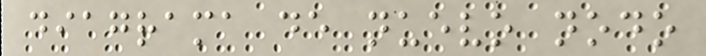diagrama de nuevo nodo
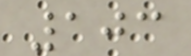103
